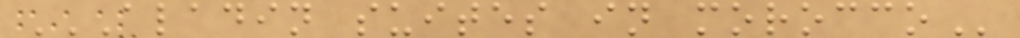ALADIN SUITES IN MOROCCO
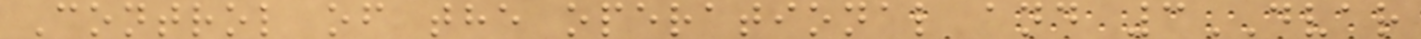Control of the operational and 3DVAR
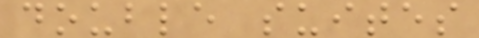double suites
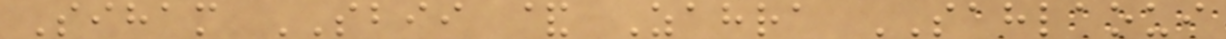Siham SBII & Zahra SAHLAOUI
